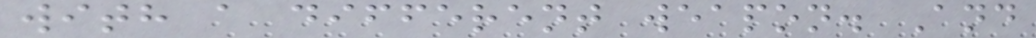with a different weapon. And
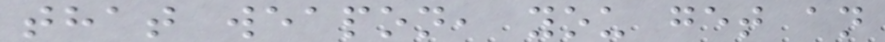that weapon, you get an
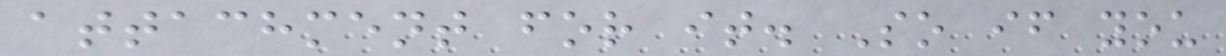attachment for it. So if you
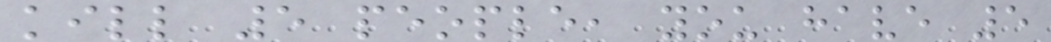kill 5 people, you have 5
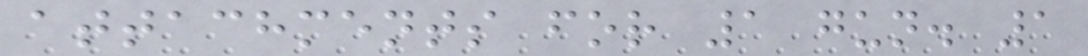attachments for 1 gun. 1
